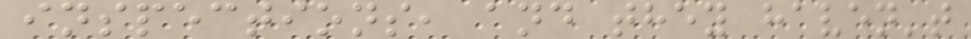inspections, and they haven't
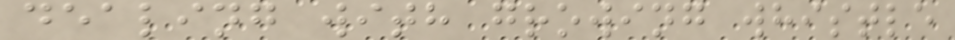dealing with growing whistle
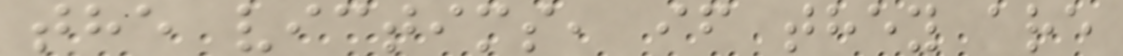the victims, if they are
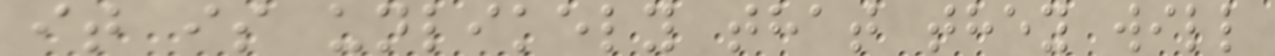it is unlikely that they will
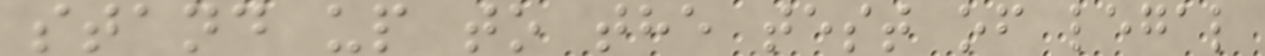stand up to the test of legal
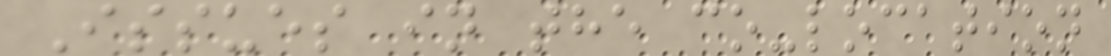Issues in the co-location
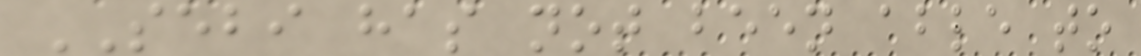SEBI has not been able to
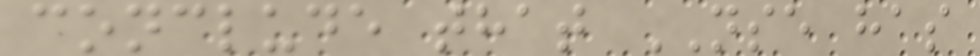conclude that NSE has
